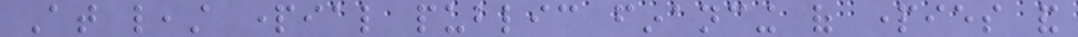At least partial public financing of parties and
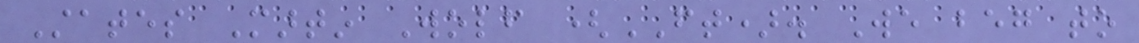States Martin Wolf (FT). We beg to
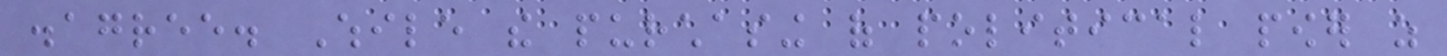disagree. While the purchasing of political power as
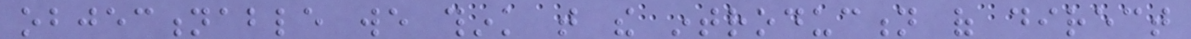objectionable we think that the introduction of direct
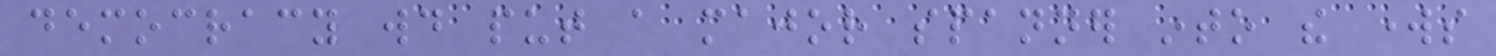democracy would put a major spanner into the works
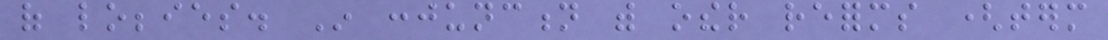of lobbies. In conjunction with other reforms (term
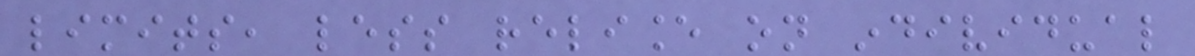limits, less reliance on individual
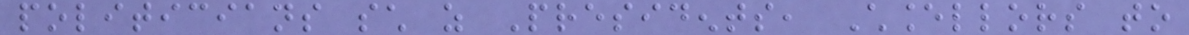politicians such as Presidents, Chancellors to
